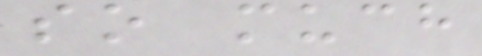so much
